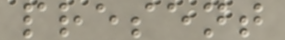present
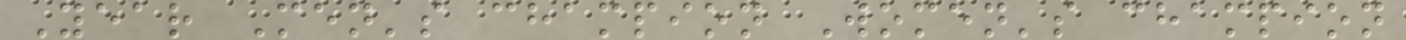Year Men's champion Women's champion
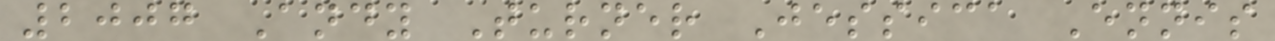2007 Andy Turner Jessica Ennis
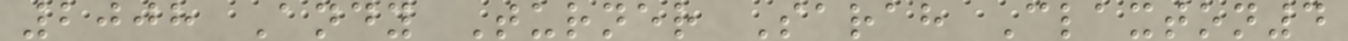2008 Andy Turner Sarah Claxton4
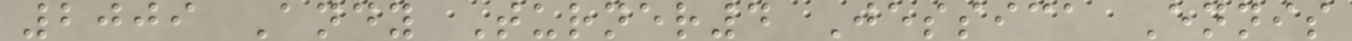2009 Andy Turner4 Jessica Ennis
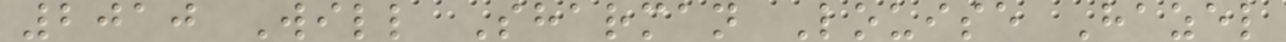2010 Will Sharman Louise Hazel
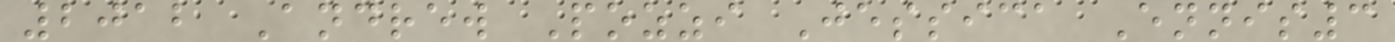2012 Andrew Pozzi Jessica Ennis3
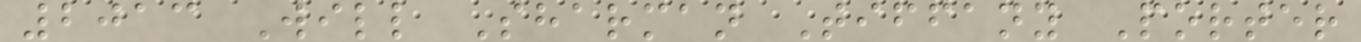2013 Will Sharman Tiffany Porter
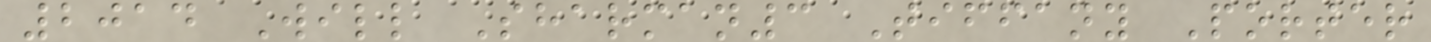2014 Will Sharman3 Tiffany Porter
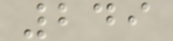249
